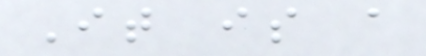It is a
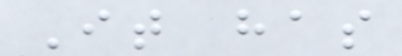It has
